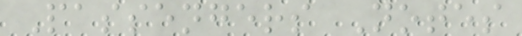Passengers Notes
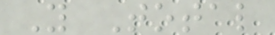Y Total
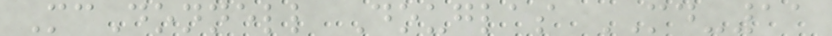McDonnell Douglas MD-11
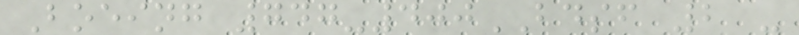Boeing 747-400BDSF 2 -
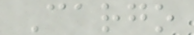Cargo
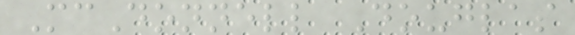McDonnell Douglas
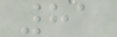81
